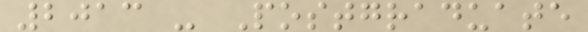2013 - Postgraduate
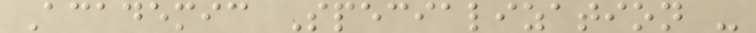Academic Specialization -
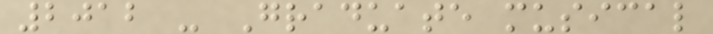2012 - Graduate musical
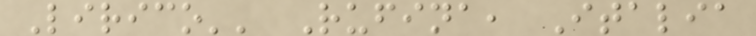Lirico'' Rufina, Italia
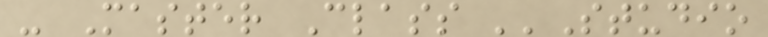- Master Class ''Studio
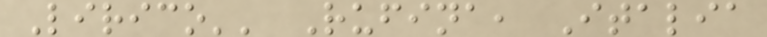Lirico'' Rufina, Italia
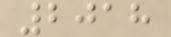2018
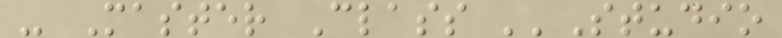- Master Class ''Studio
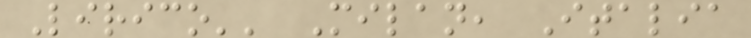Lirico'' Milan, Italia
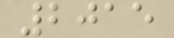2015
